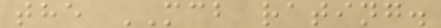the MCB rating.
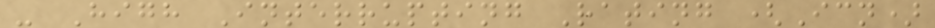- High Interrupting Rating (Icn)
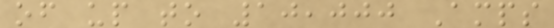of up to 10,000 Amps
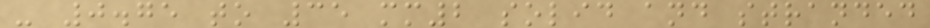- 0.75 to 35 mm2 solid and stranded
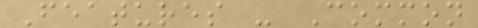Features - Common
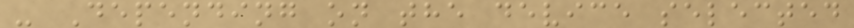- Depending on the device selected
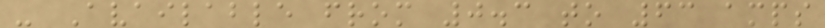- Available from 0.3 to 63 amps
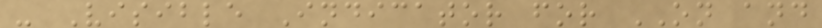- Visible Indicator for ON and
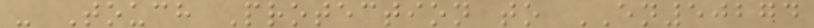- Touch Protection to EN50274
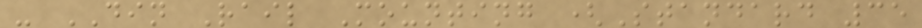- DIN Rail Mounting (Standard 35
